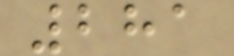281
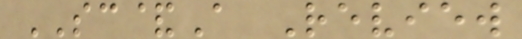SC&A Review
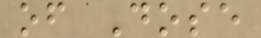of Dose
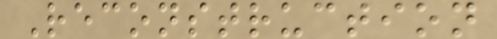Reconstruction
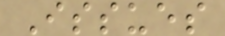Issues
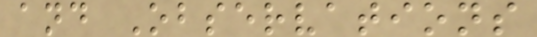and Observations
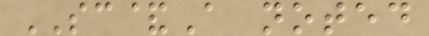SC&A noted
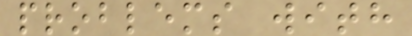problems with
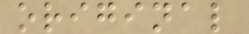original
